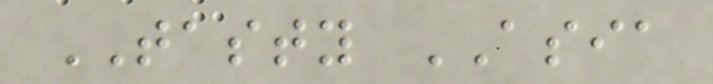TASTY ASIA
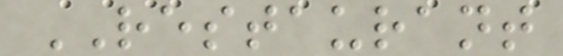RESTAURANT
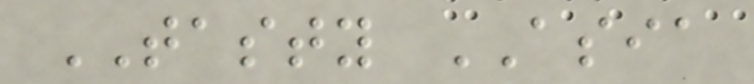TASTY ASIA
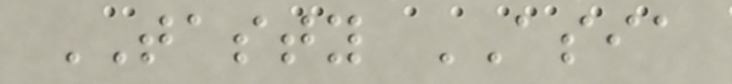TASTY ASIA
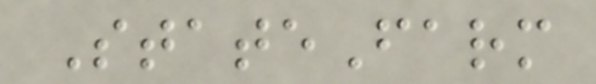StateFarm
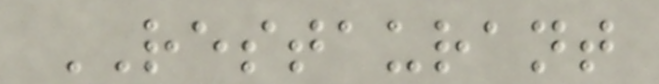RESTAURANT
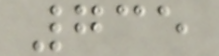735
